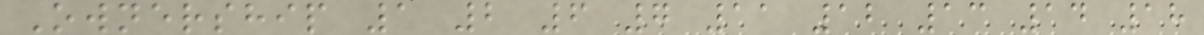Ownership 1 2 6 7 11 12 13 14 18
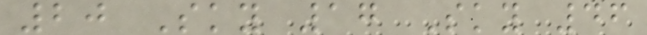20 Sky 17 Sky 46
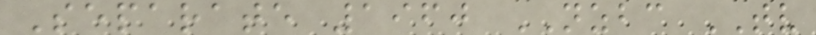Separate 1960 NZBC TV
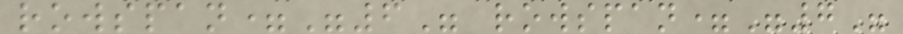rowspan="6" rowspan="7"
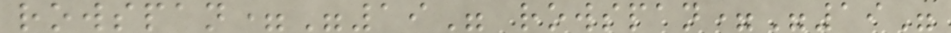rowspan="19" rowspan="19"
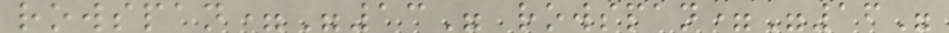rowspan="13" rowspan="16"
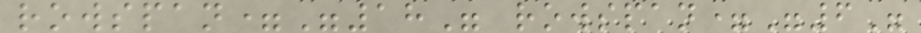rowspan="18" rowspan="6"
